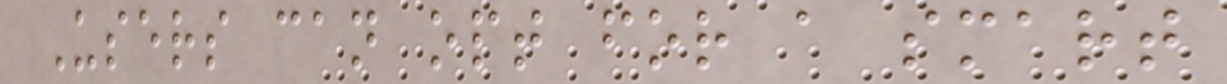Users can opt for a smart
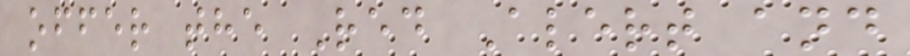offer the Red Alert and
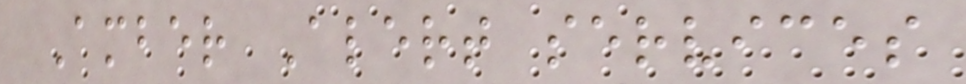Amber Alert services
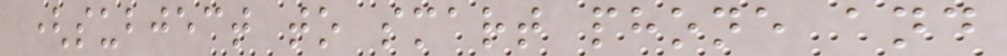(subject to smart phone and
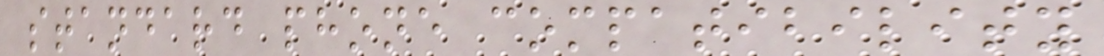standard phone compatibility
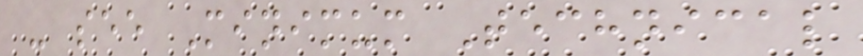- see Minimum Technical
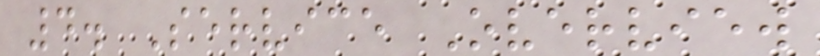4. Service Overview
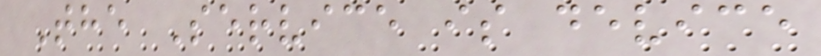The Service is device
